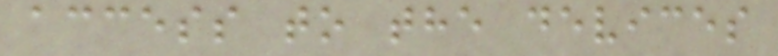access to the devices
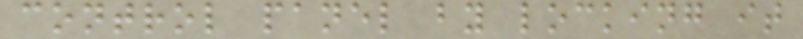control panel by locking it
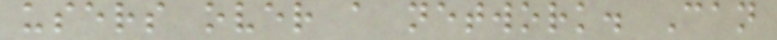users over a network. Can
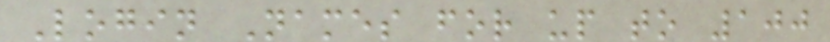Login Names for up to 100
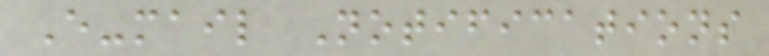E-mail Notifications
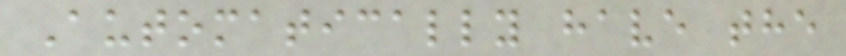Automatically have the
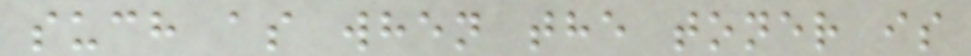such as when the toner is
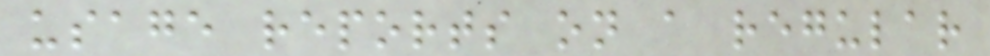usage reports on a regular
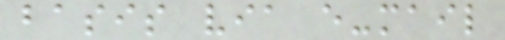basis via e-mail
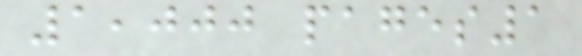1,000 pages1
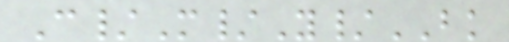C/M/Y/BK
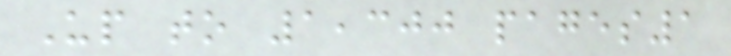Up to 1,300 pages1
